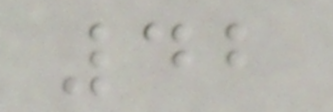42
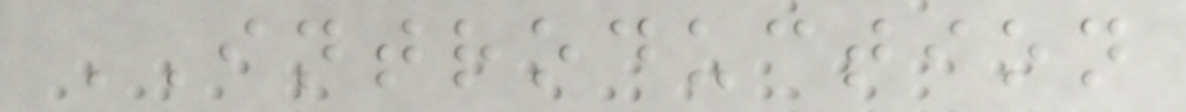INTRODUCTION
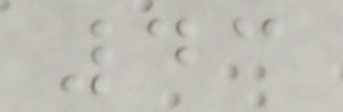43
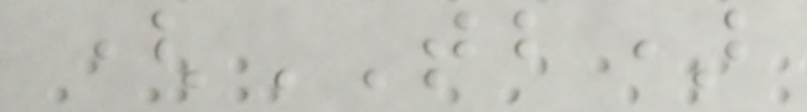(TB)
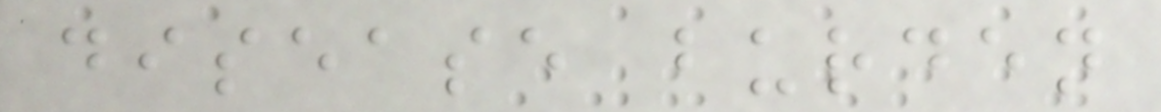disease burden
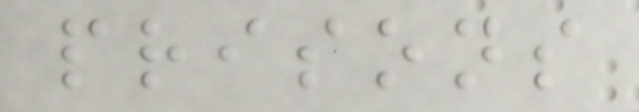prisons
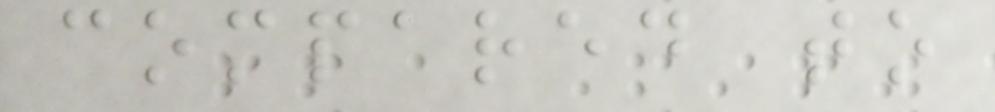compared to
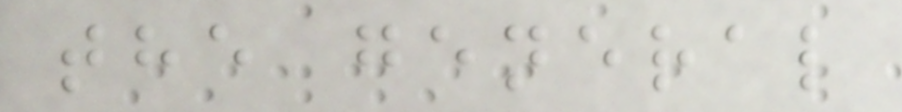the general
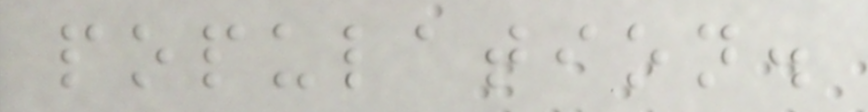population.
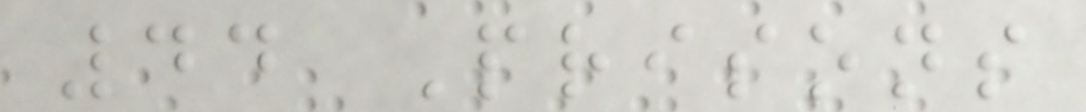44 Prisons
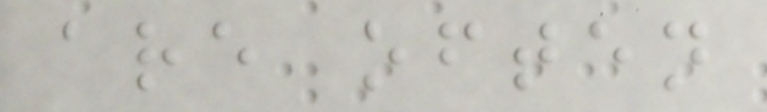are often
